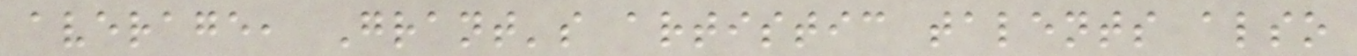average, Grant's artistic talents also
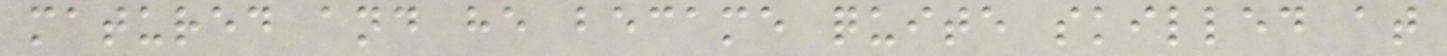matured and he became quite skilled at
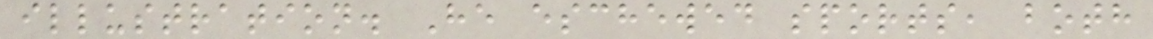illustration. He eschewed sports, both
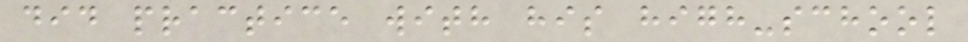did practice with his high-school
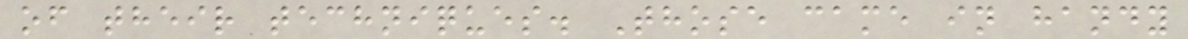of their techniques. Those came in handy
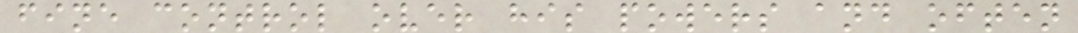fine control over his powers and often
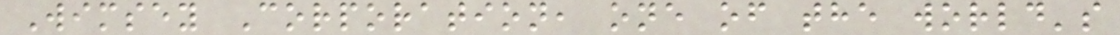Wimsey Corporation, one of the world's
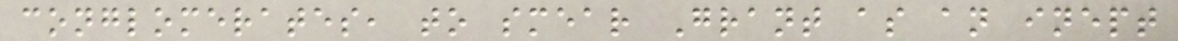conglomerates, to smear Grant as an inept
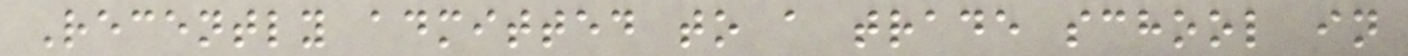Recently admitted to a trade school in
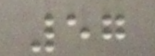57
